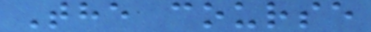The course
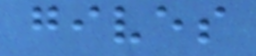gives
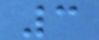3
